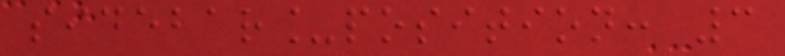sidebar_position: 3
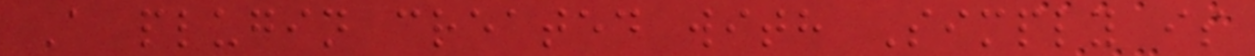A plugin created with Simply is
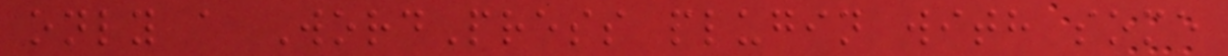only a WordPress plugin with some
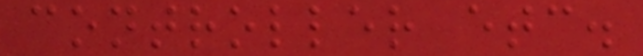controller etc.
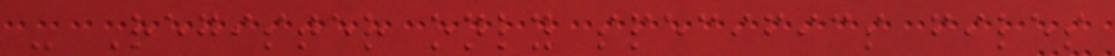- Register only specifics files
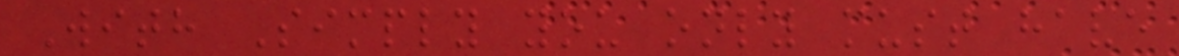With Simply you only must have
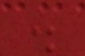.
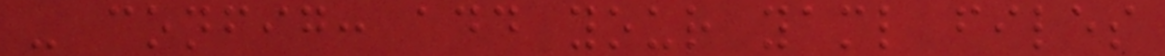- config: add your yaml files
